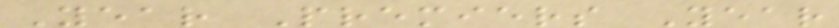Year Premiers Year
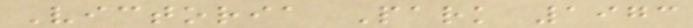Victoria Park 1973
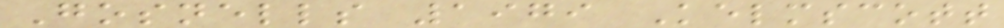Gosnells 1979 Kelmscott
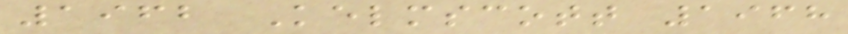1962 Kelmscott 1968
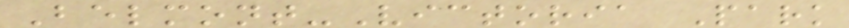Belmont-Victoria Park
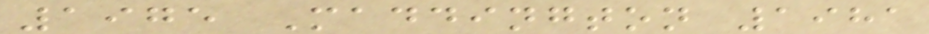1975 Maddington 1981
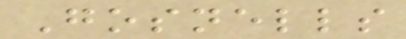Gosnells
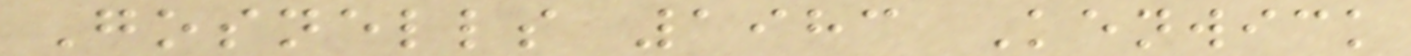Gosnells 1983 Kenwick
